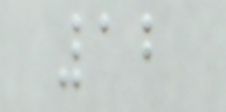12
